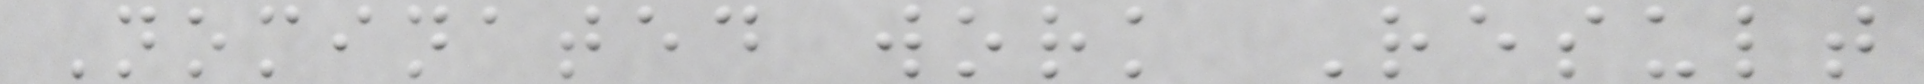Nominated work Result
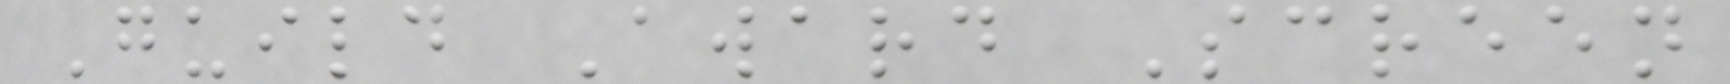Guild Award Screen
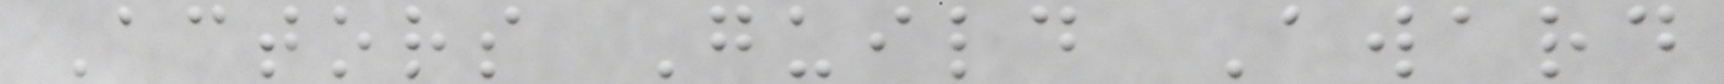Actors Guild Award
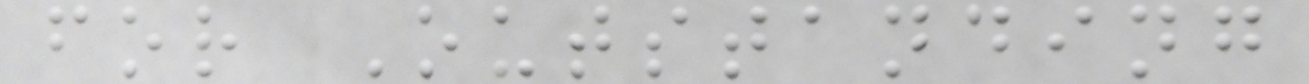for Outstanding
